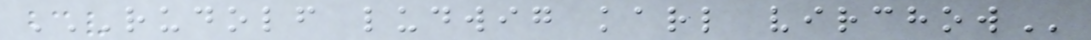RUDOLF LUDWIG KARL VIRCHOW
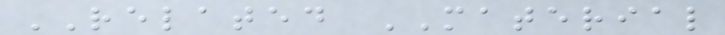RELATED MATERIAL
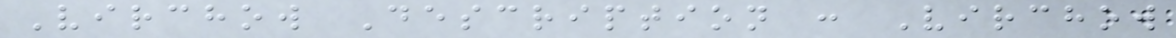Virchow Description : Virchow
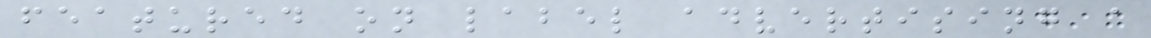featured on label advertising a
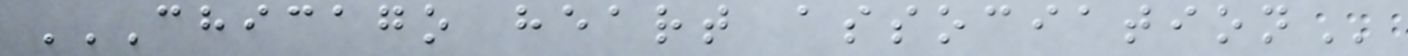CHICAGO HEART ASSOCIATION
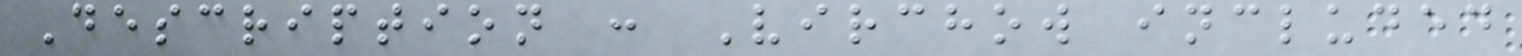Description : Virchow included
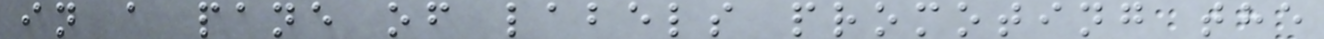in a pane of labels promoting the
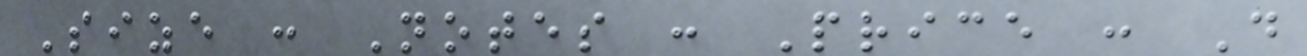Size : Notes : Price : D
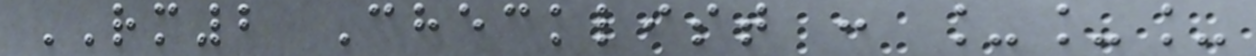RM2 Checklist : ___
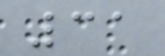31
